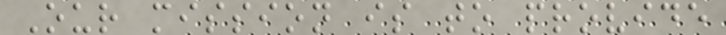Our mission is to provide
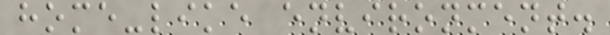home-like environment.
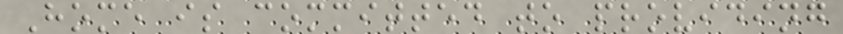Home is committed to providing
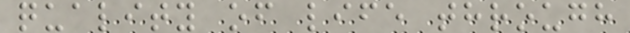quality of life through
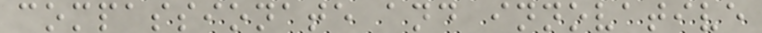compassionate and innovative
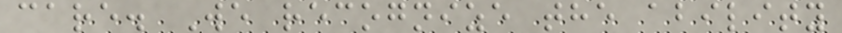care. We recognize the ability
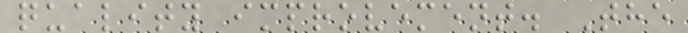quality improvement. The
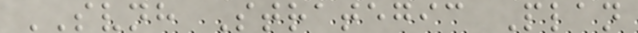SVNH Strategic Plan
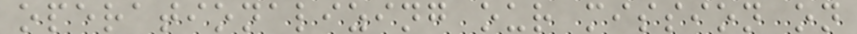operationalizing our mission on
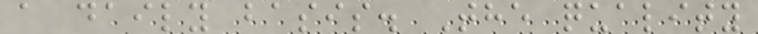a daily basis. The quality
